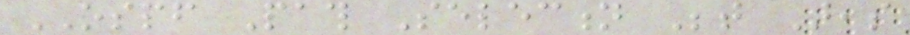OSPF Path Selection Between Areas
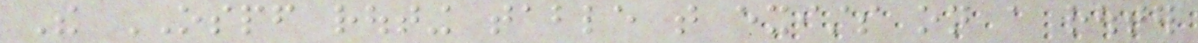The OSPF routing table that exists on a router
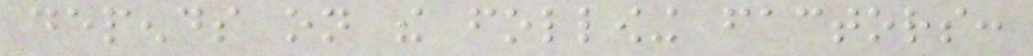depends on the following factors:
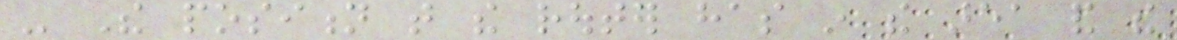- The position that the router has in the area and the
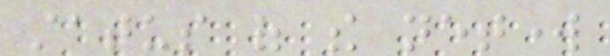status of the network
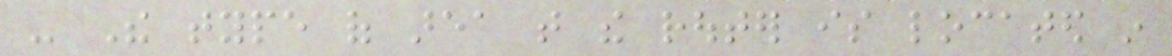- The type of area that the router is located in
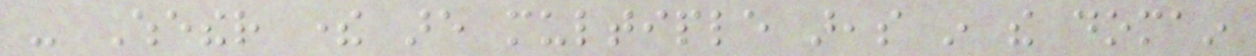- Whether there are multiple areas in the domain
